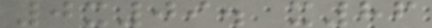0x09. x86
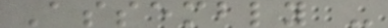Assembly -
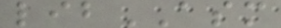libASM
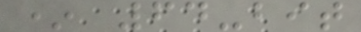* 64-bit
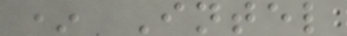* Intel
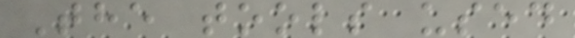The tools used
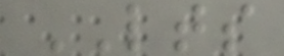LTS
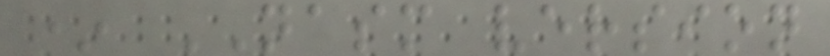* NASM version
